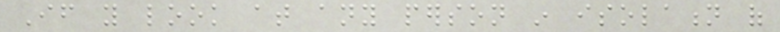If you look at any person in isolation of
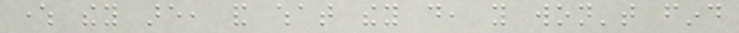where they are, and what they do, you won't find
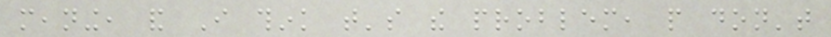meaning, and I think that's the problem, people don't
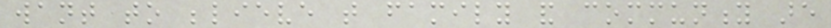want to believe that family and community are
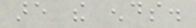are the ends.
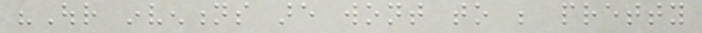"Our inventions are wont to be pretty
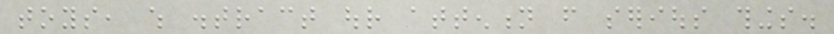toys, which distract our attention from serious things.
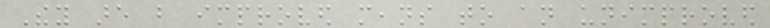They are but improved means to an unimproved
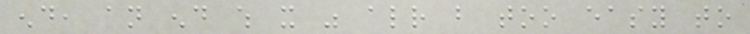end, an end which it was already but too easy to
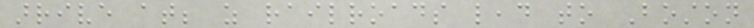arrive at; as railroads lead to Boston
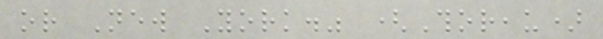or New York." (Thoreau)
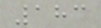183
